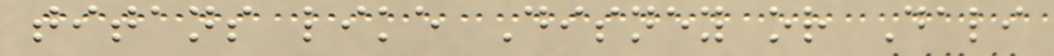titans like Disney or Dali
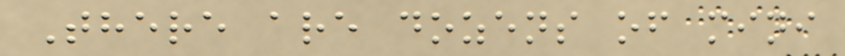There are dozens of mini
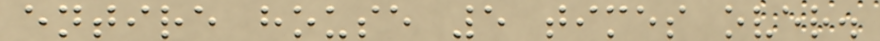entire house 5 times over.
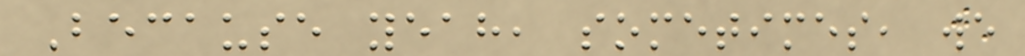Because yeah, sometimes, we
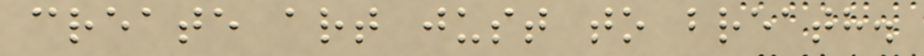create art just to breath.
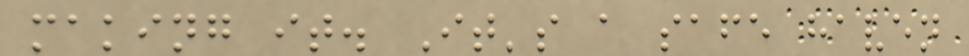making it. It's a safe haven
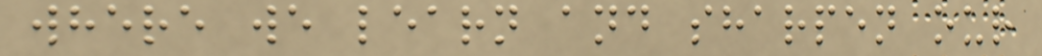where we learn and sharpen our
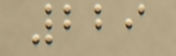229
